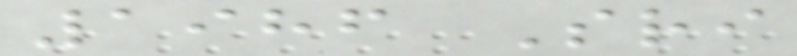1986 Sri
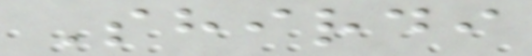Shirdi
